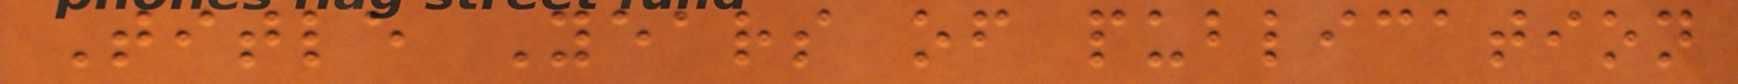Title Years of publication
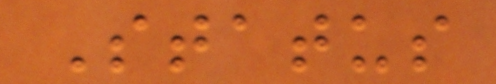Status
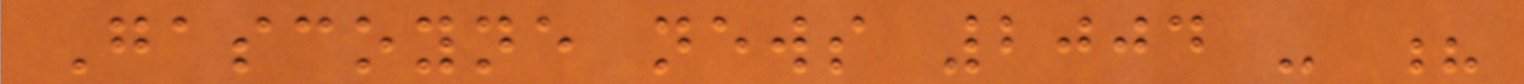Gascoyne news 2004 - ?
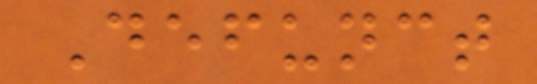Defunct
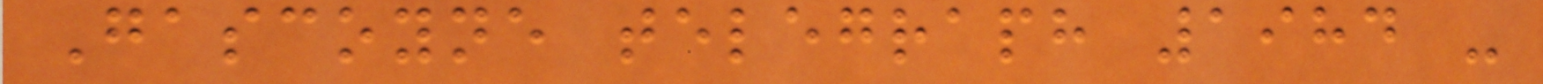Gascoyne telegraph 1984 -
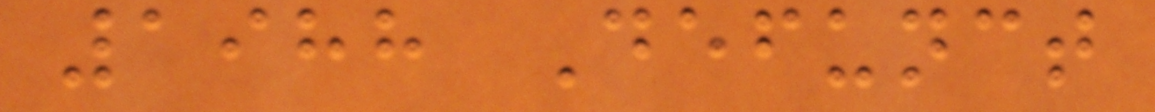1988 Defunct
